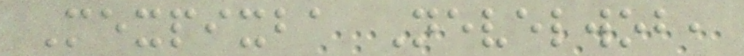Mexpixba Nevelwob,
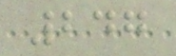247
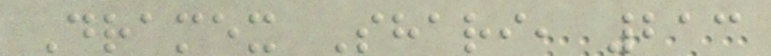Dramex Shari, 213
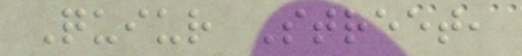Quiur Street,
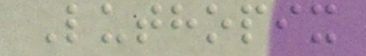Luthopix
